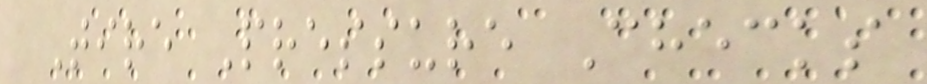Tire Pressure Checks
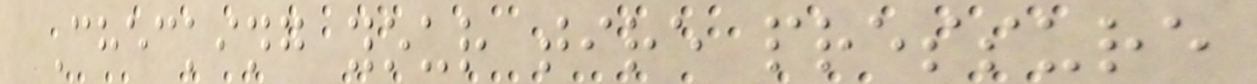Checking your tire pressure
